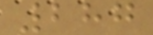287
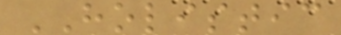HOLISTIC
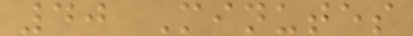40 Minutes
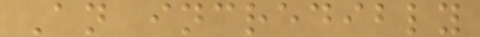An incredibly
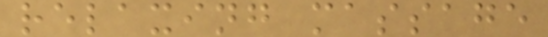relaxing massage
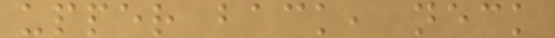upper back, neck
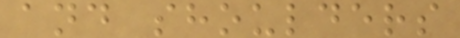and shoulders
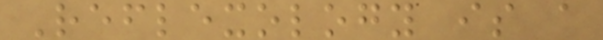Reflexology is a
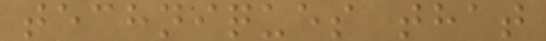techniques that
